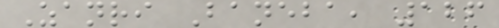Zanri Baneba, 126
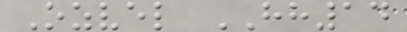Ozvel HH14
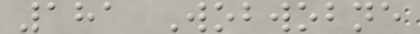181 Wobwobne
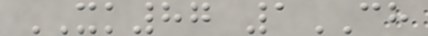XK87 1CH
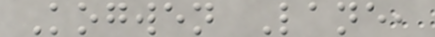Kogwen Lane,
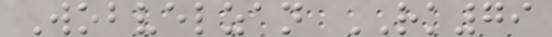Wobvelzan RK79
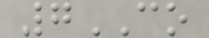7CO
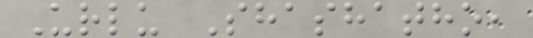Urlu Shashatho,
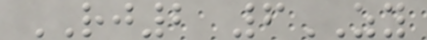RJ2 6ZY
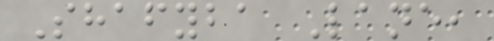Shafyba Lane,
